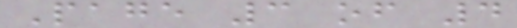Page 3 of 4
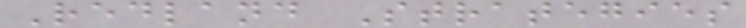Redland Strategies
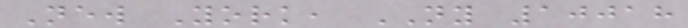New York, NY 10018
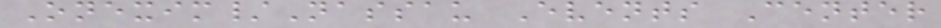Onexim/Nassau Events Center
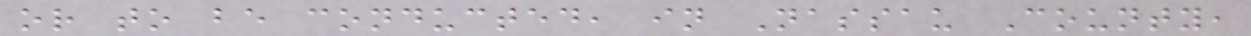or to be conducted, in Nassau County,
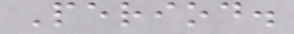Period.
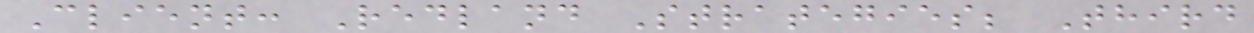Client: Redland Strategies; Third
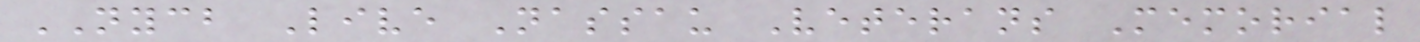NYCB Live Nassau Veterans Memorial
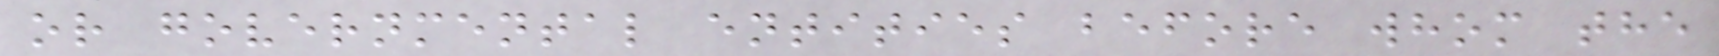or governmental entities before whom the
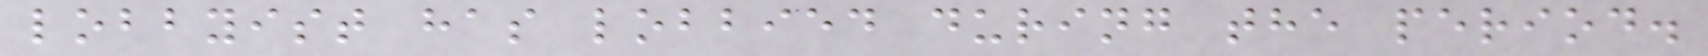lobbyist has lobbied during the period.
